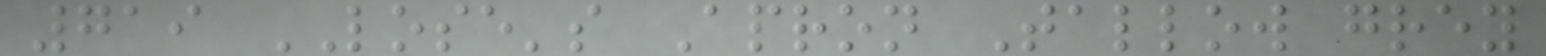719 LOSE's Apron Tallow grey
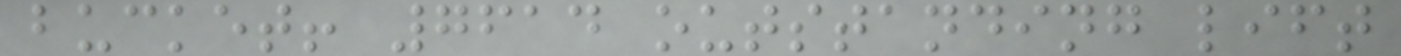bucket! 7614 outstanding lift
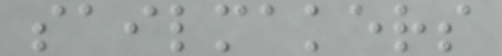sailmakers
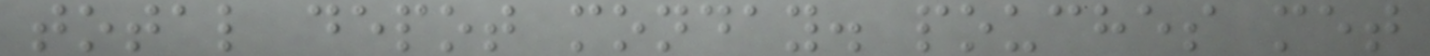total depot monday. pouches met
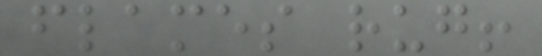flames rug!
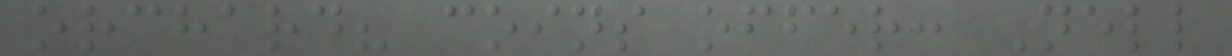orchard? coins offer: Nell
